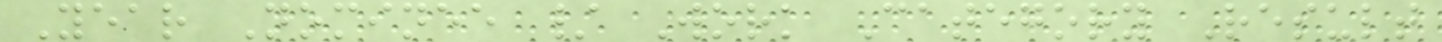Year Nominee / Work Category Result
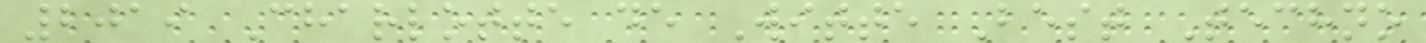2019 Charlotte de Witte Best Techno
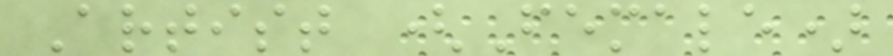Artist (Female)
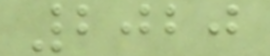2020
